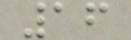16
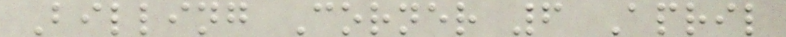Billing Corner 6 April
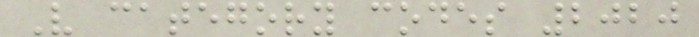V category codes 2020
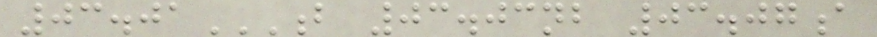03.01B 03.03NB 03.07A
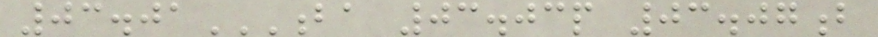03.01BA 03.03P 03.07B
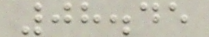08.45
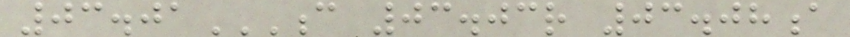03.01C 03.03R 03.08A
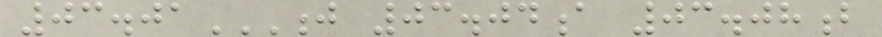03.01J 03.04A 03.08B
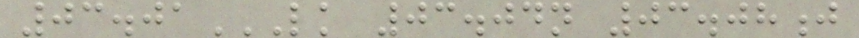03.01LK 03.04N 03.08J
